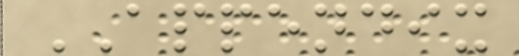APPENDIX
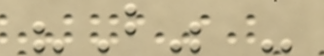"B" -
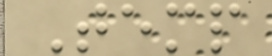Temp
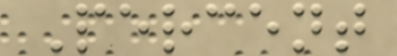Percent
